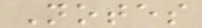Notes
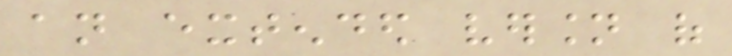an extended version of
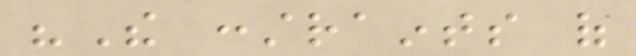"The constraints of
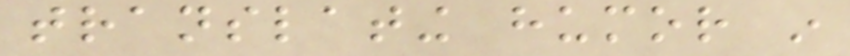translating humor in
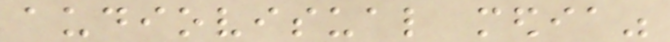audiovisual media"
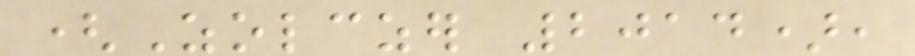(Zolczer 2014),
